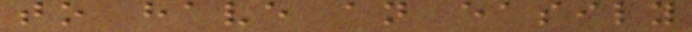to have an easily
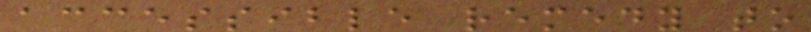accessible remedy to
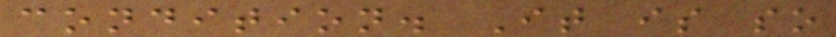condition. It is so
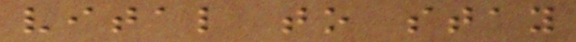vital to stay
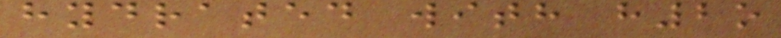hydrated with h2o
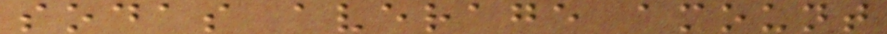sodas average amount
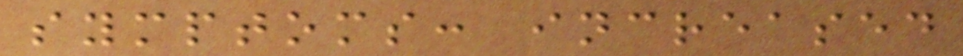symptoms: increased
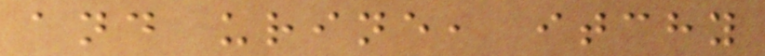and urine, itchy
